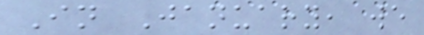In January, we
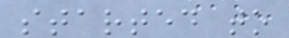started to
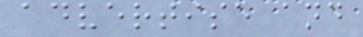advertise and
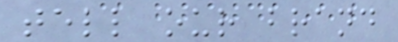tell our brand
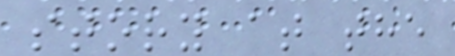story at the
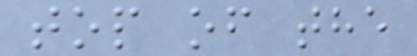top of the
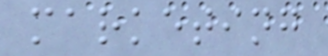marketing
